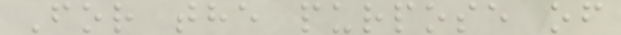For the purpose of
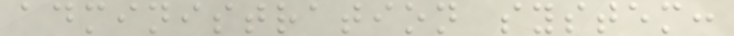administration system:
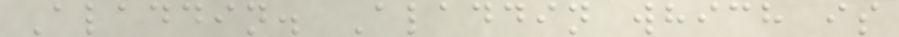Aladdin. Aladdin which is
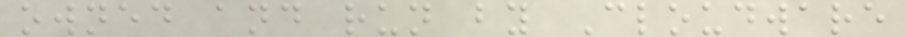owned and run by Cloudware
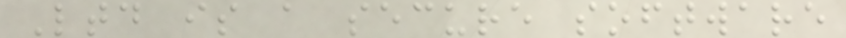Ltd is a secure software
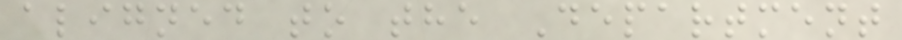aligned to the Department
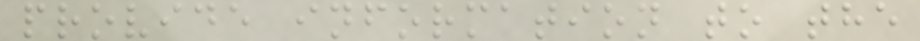provide information to the
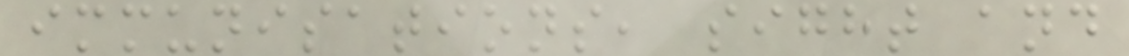immunisations, sight and
